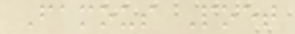Famous Poet
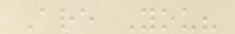Are You?
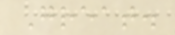Great.
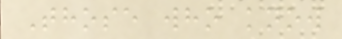Those who know
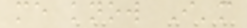me know I'm
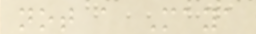not a Maya
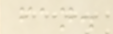fan.
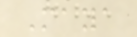Maya
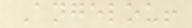Angelou!
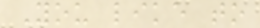You like to
